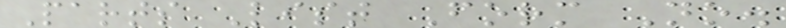Parts List Form No.
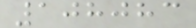108083
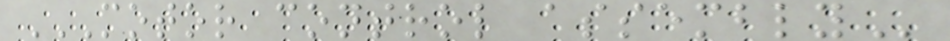MOTOR CONTROL ASSEMBLY
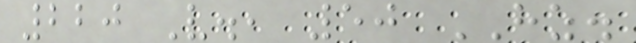220 V., 50 HZ.
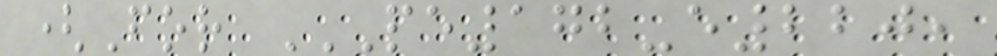(For PE172-E220,
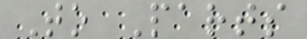To Parts
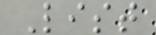List
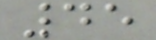45
